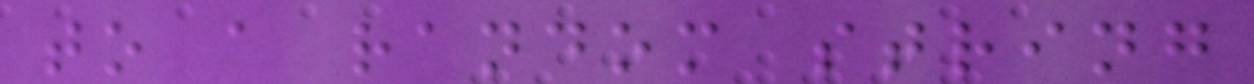to a random string
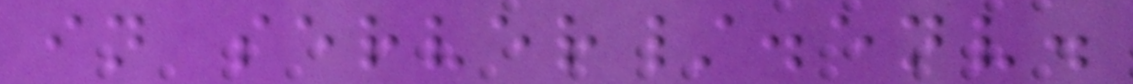in server/.env.
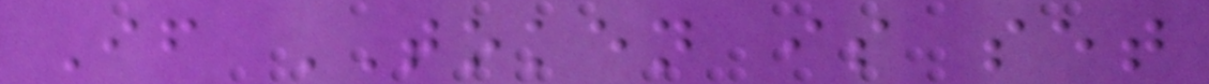If TOKEN is set
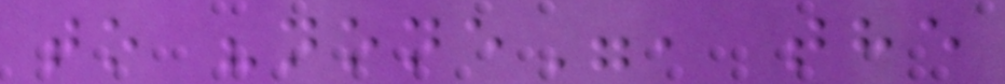to "none", the
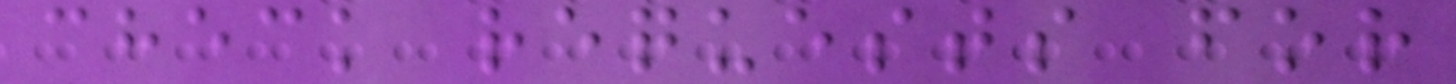check requests for
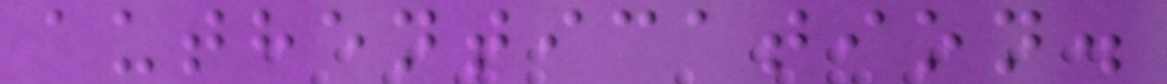authentication.
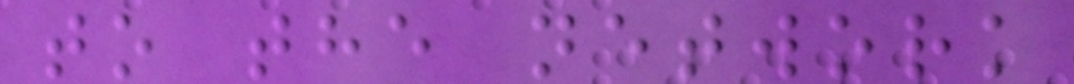to the network
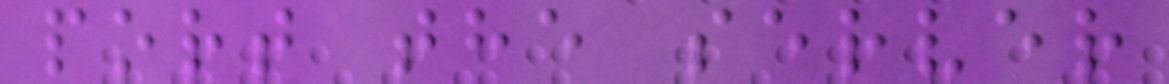port the server
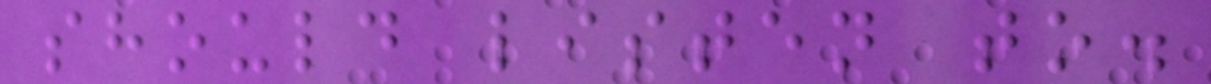should listen to.
